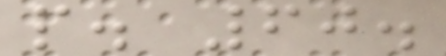p. 60.
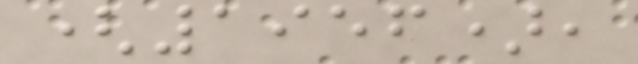(1956),
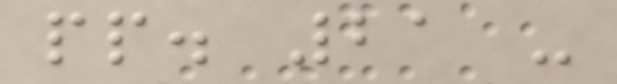pp. 21 -
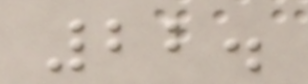22.
